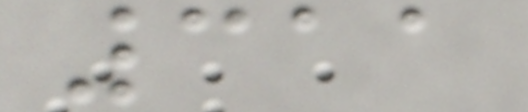311
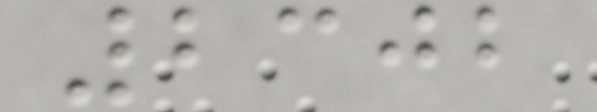2302
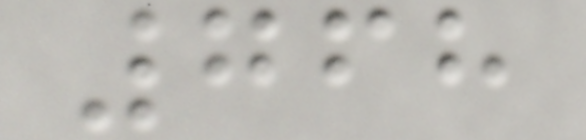768
